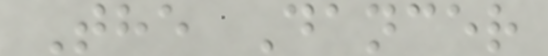The Dancer
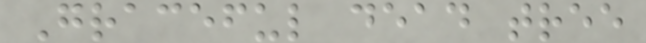Graceful dead tree
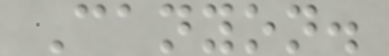Canyon.
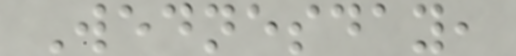Wednesday,
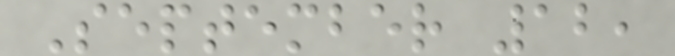September 12,
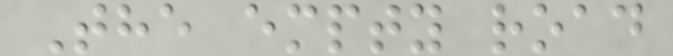The empty road
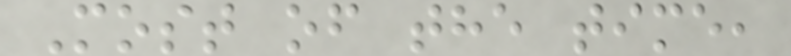Most of the time,
